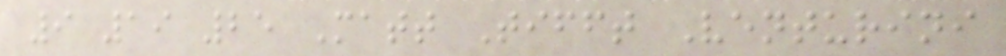9 19 25 Matt Tifft Venturini
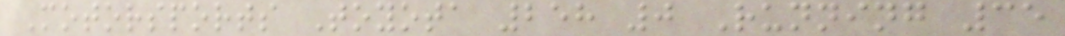Motorsports Toyota 258 0 Running 35
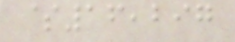$16,297
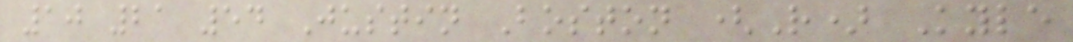10 21 54 Justin Boston (R) Kyle
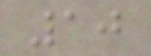10
